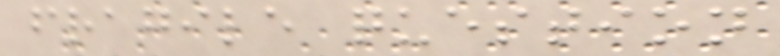fragile question
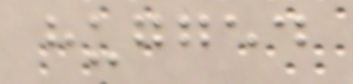hugged
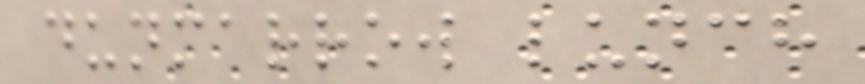dunmarrow lunch
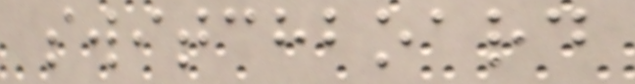switchboard
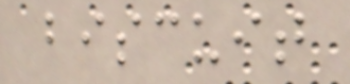biscuit
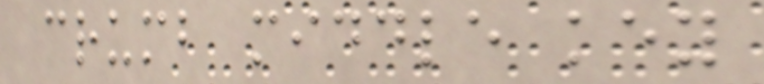crumb middle key
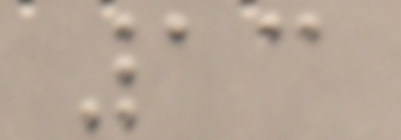13
